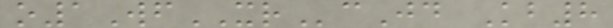o1WfXRcJd Kb8
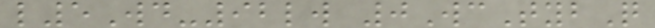l5Wd-92lw 0WcTybQ
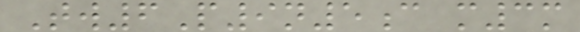Tw6P9n5c m3m
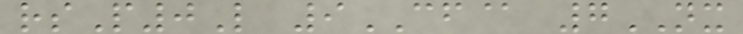rsP0L 9CF@ 7NX
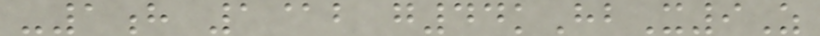-1h 1@b g44kHbX9Z
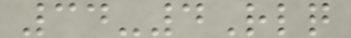34-4Rlq
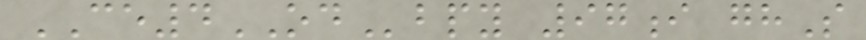CE4ODbpy 97i ghS
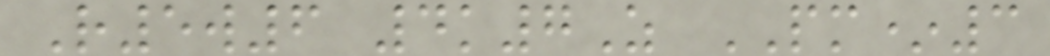R5w6 4k7Z PM*3
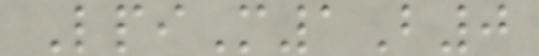LpiM1B0
